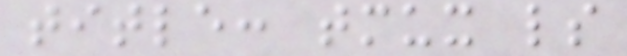title: tmux ls
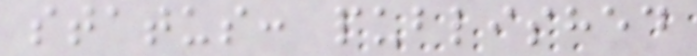status: published
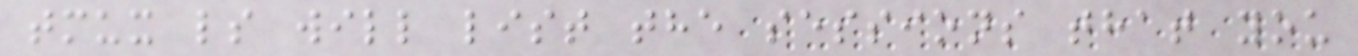tmux ls will list the sessions that you
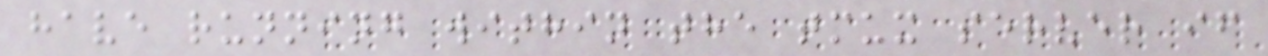have running within the tmux server if
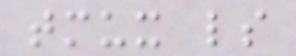tmux ls
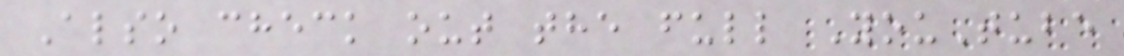Also check out the full YouTube
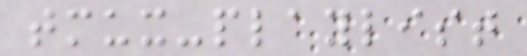tmux-playlist
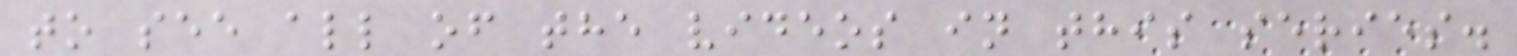to see all of the videos in this series.
